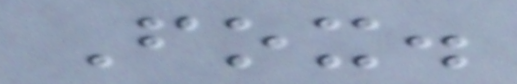Fox.
